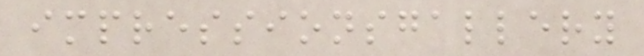impressionsgallery
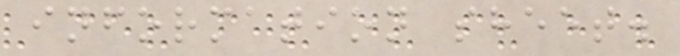information sheet.
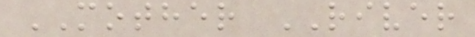MOTHER RIVER
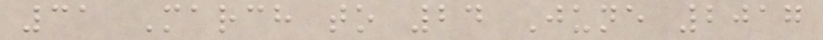31 March to 24 June 2017
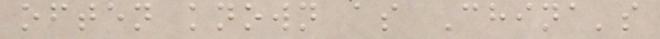often known as China's
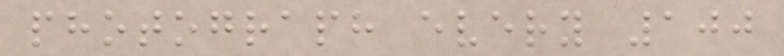photograph every 100
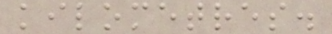kilometres.
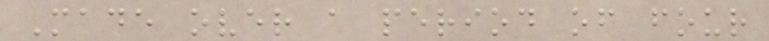Made over a period of four
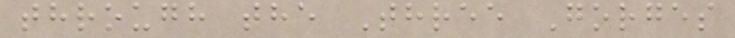through the Three Gorges
